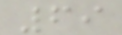69
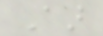Aar
